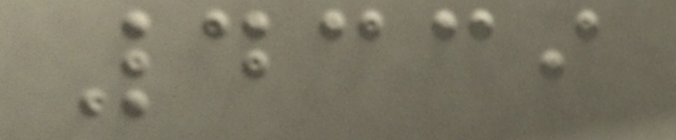4339
